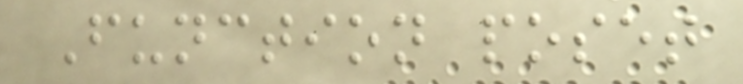Function poset
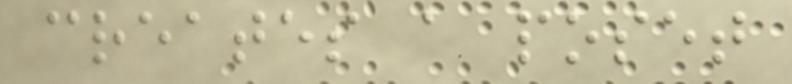creates a poset
